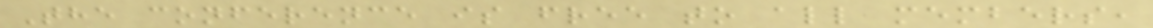The conference is free to all members,
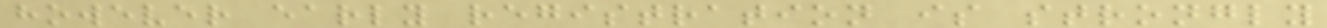however early registration is strongly
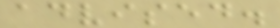advised.
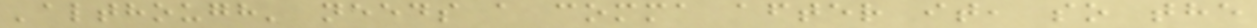'although' needs a comma after it, so the
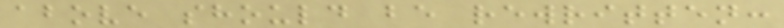above should be rewritten:
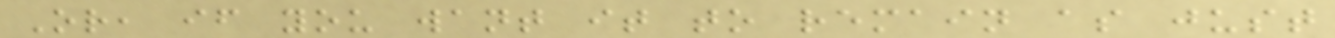Or, if you want it to remain as just
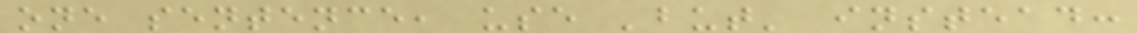one sentence, use 'but' instead:
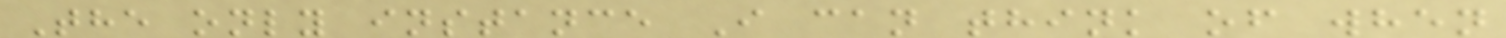The only instance I can think of when
